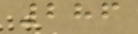286
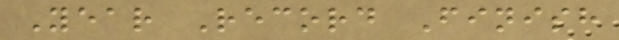Year Record Finish
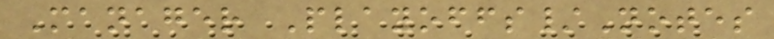Manager Playoffs/Notes
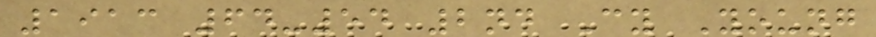1913 64-54 2nd Cy Young
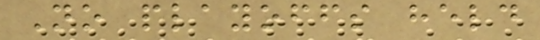No playoffs held
